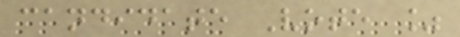candidate Vote %
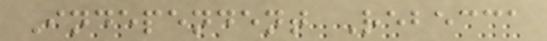Independent Rebecca
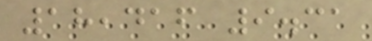18,416 9.31
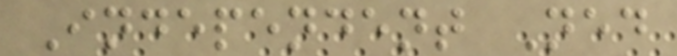Independent Ned
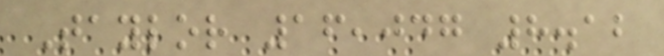Taylor 16,047 8.12
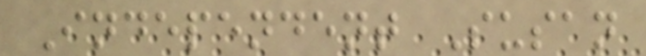Independent Susan
